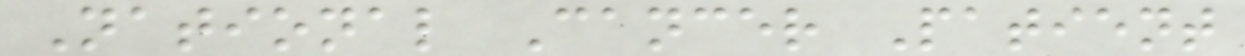National Cancer Patient
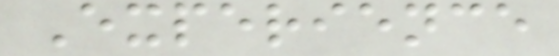Experience
